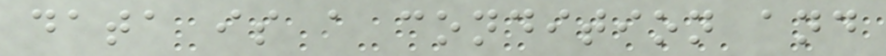data is a condition and
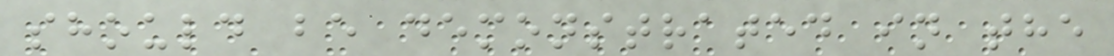should be demonstrated in the
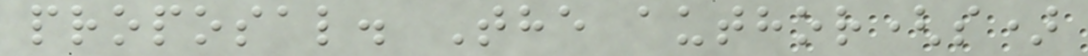proposal. The author(s)
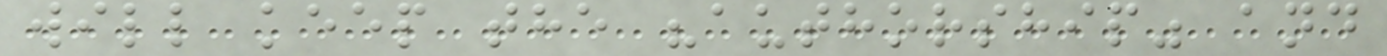will keep the "authorship" and
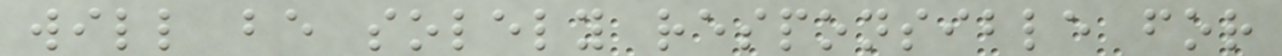will be solely responsible for
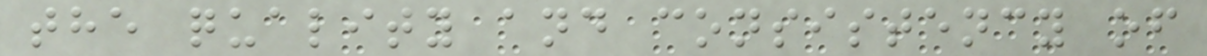the quality and consistency of
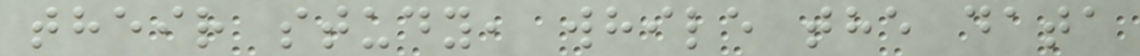their study, while the data
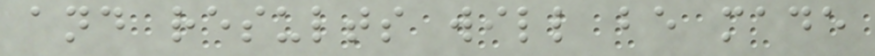and results will be made
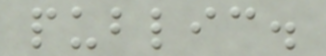public.
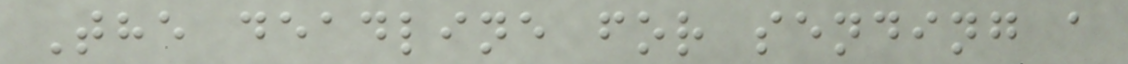The deadline for sending a
